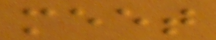meet
